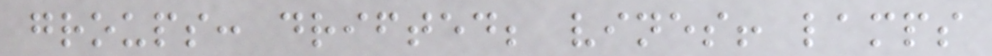groups: drifted; vines! lamps
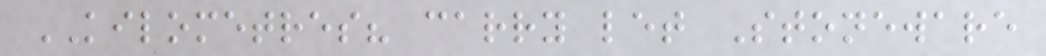KILOMETRES? carry let Stoneware
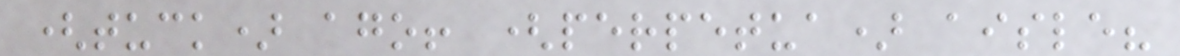(tuck) ago! (perpetua) aisle?
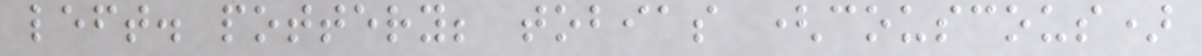left. pottery; tobias (couscous)
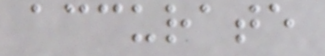accurate
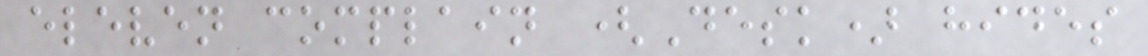eleven complain (Desk) hides
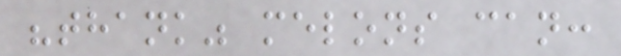"thank" melons can:
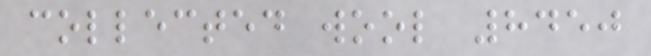collected wool 8450
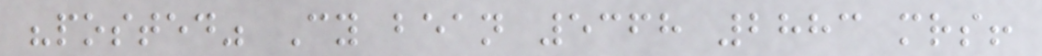"posted" Cy bean 5368 2883 mrs!
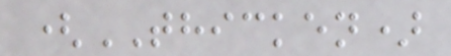(THICKEN)
